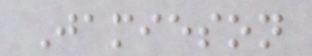Jamieson
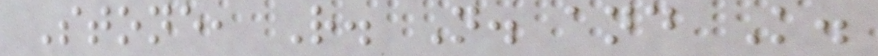Stone, R. N. and K.
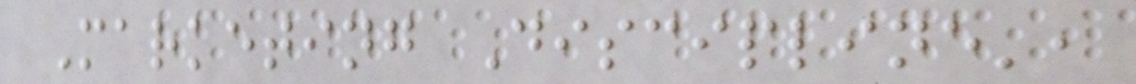Marketing Discipline',
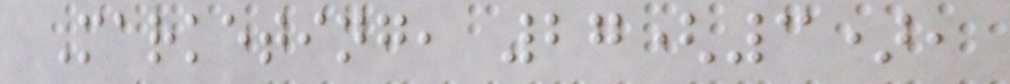Marketing, 27(3),
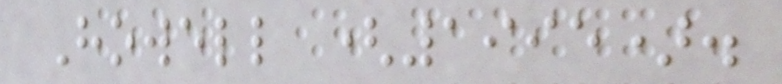Howell (1995).
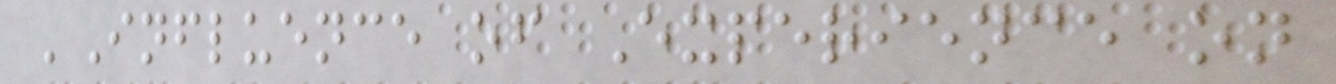'Influence of Experience on
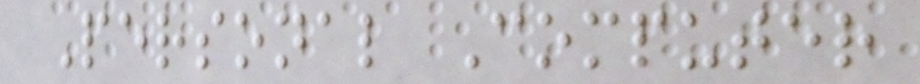Personal Computer
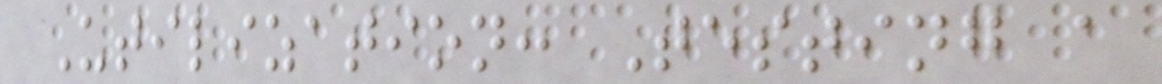Utilization: Testing a
